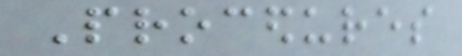Procedures
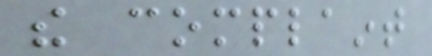the complaint
